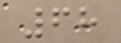68
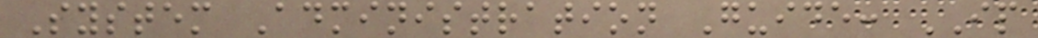System Administration Guide: IP
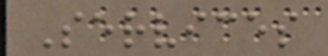Services
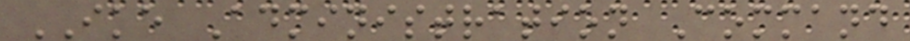IKE Administration Command
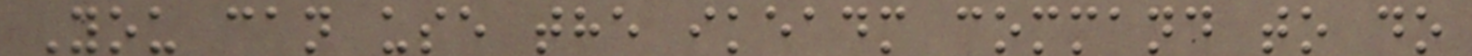You can use the ikeadm command to do
